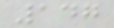147
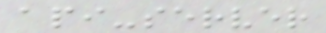api-server
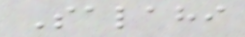Salahi
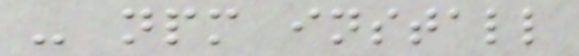- npm install
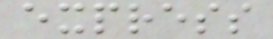express
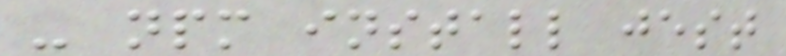- npm install jest
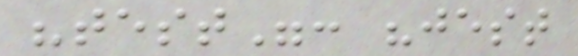"test": "jest
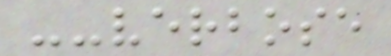--verbose
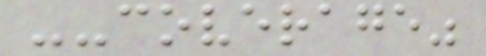--coverage"
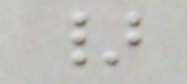}
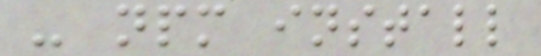- npm install
